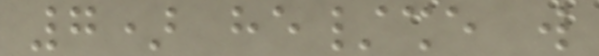7) he/she will
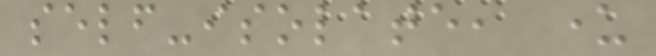self-isolate, under
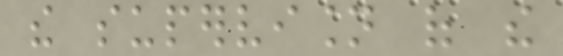the supervision of the
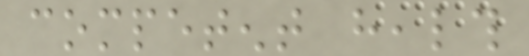competent health
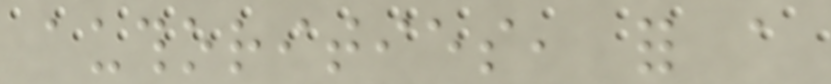authorities, for a
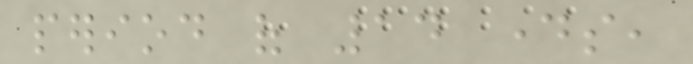period of 14 days,
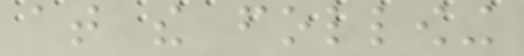at the following
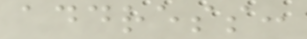address:
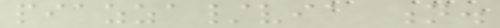piazza/via n.
